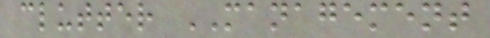clutter MANAGEMENT
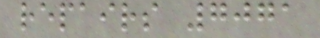repairs 7071
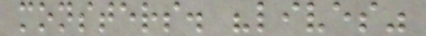monsters. "lives"
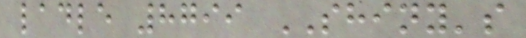ladle 8799 SHINY's
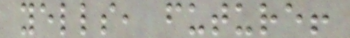yells, future!
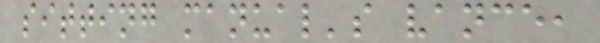sitting manual's vance,
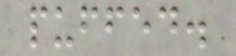puffed.
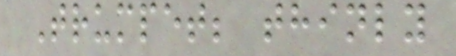Trumpet; thinly
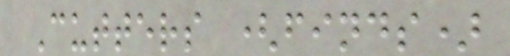Cutters (finds)
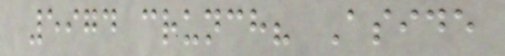5974 crunch? Aside
